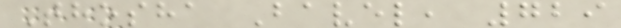Thosha Bavel, 729
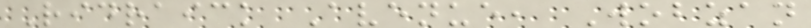Ridraick Avenue, Wobzan
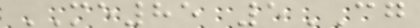ME85 5CG
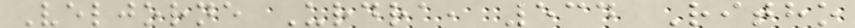Veljorne Urdra, 534 Ritho
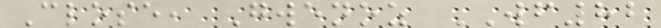Close, Gwenoz WF82
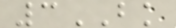3BK
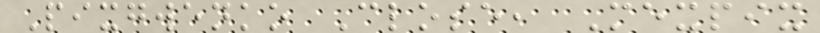Pixgwenko Close, Mexpix
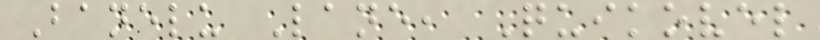Banelu Lane, Quikovel
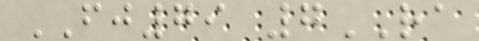FJ79 7RA
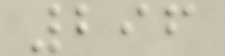296
